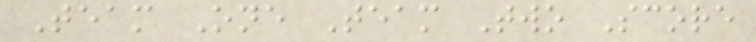Team One Team Two Score
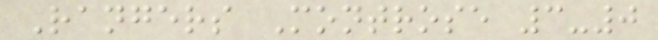Rangers Montrose 3-0
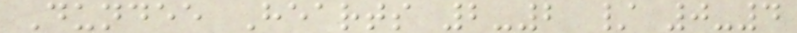Dundee Hearts 2-2 / 0-4
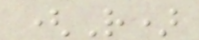(R)
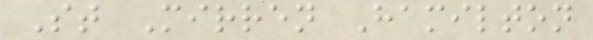St Mirren Hamilton
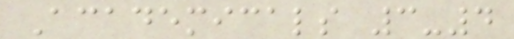Academicals 3-4
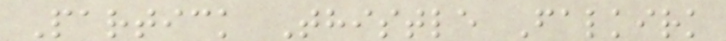Partick Thistle Falkirk
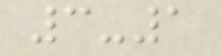3-1
